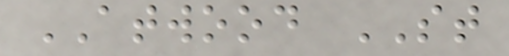ATWOOD ST
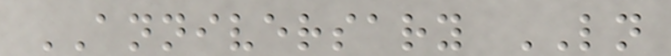ANNIVERSARY LN
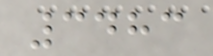3483
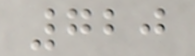720
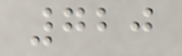720
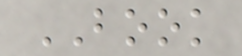BOOK
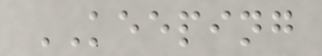KEEPING
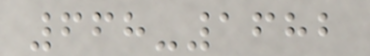668-1682
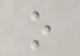o
